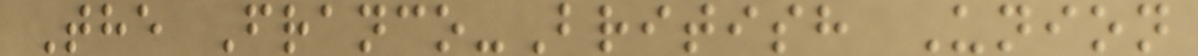The Franco-British Union
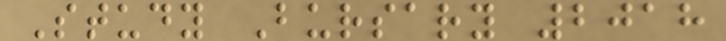Study Bursary 2018
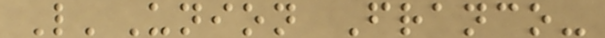L'Union Franco-
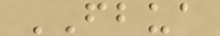FBUA
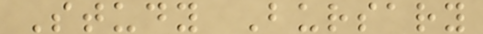Study Bursary
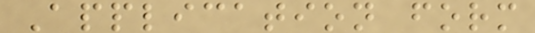Application form
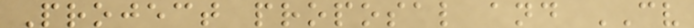Project proposal and CV
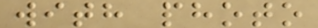with photo
